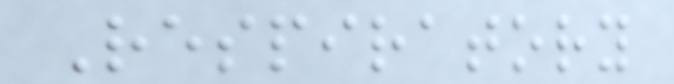Respiratory
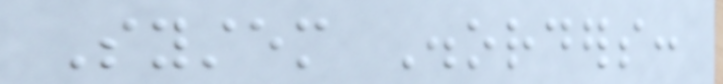System Disorders:
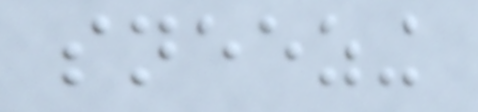sneezing
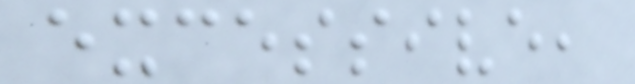excessive,
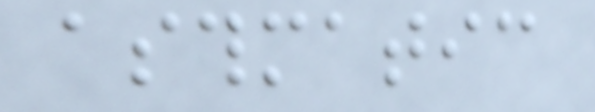asthmatic
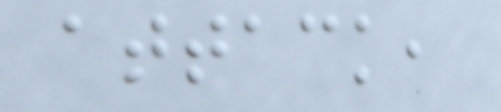attack,
